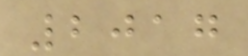2017
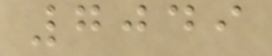7049
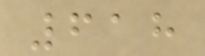618
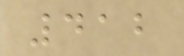412
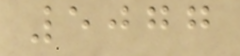5077
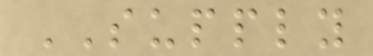SUPPLY
